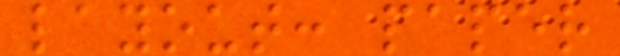layout: paper
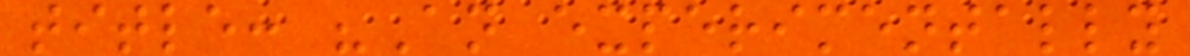title: "An experimentally
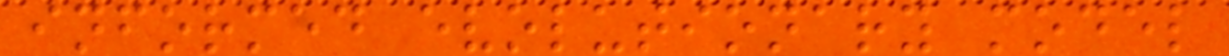informed evolutionary model
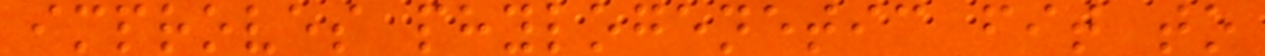improves phylogenetic fit to
